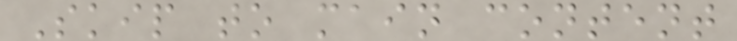Skip to main content
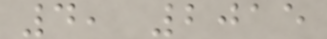4, 2015
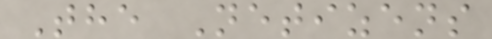The Netizens
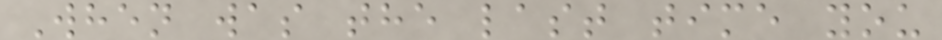When was the last time you
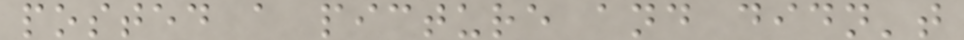posted a picture and didn't
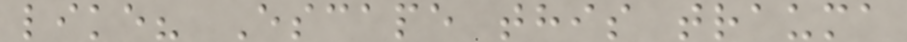like? Escape this trauma
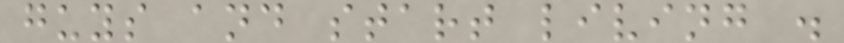guys and start living .
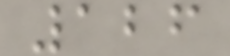126
